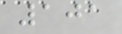101
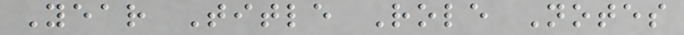Year Title Role Notes
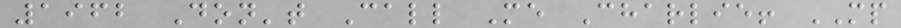1962 Don't Call Me Charlie! MP
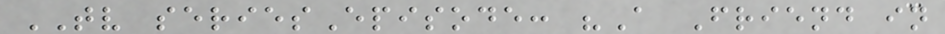TV seriesEpisode: "A Friend in
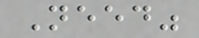Need"
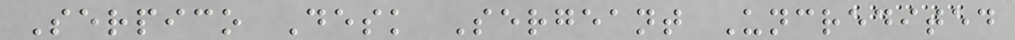Serpico Desk Sergeant Uncredited
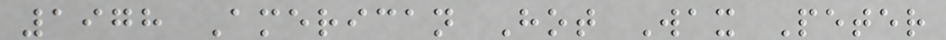1978 American Hot Wax Peter
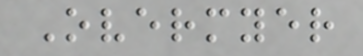Overmyer
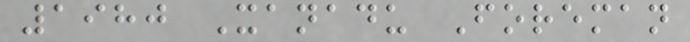1980 Xanadu Foreman
